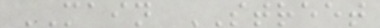MAIN STREET
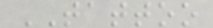TATTOO
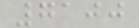7100
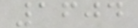1604
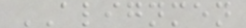ALIGNMEN
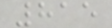815
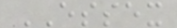ESSEX
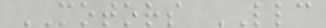MOTORS LLC
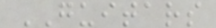GUITARS
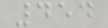454
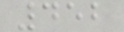452
